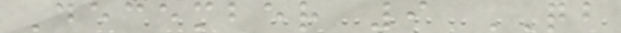December 9 QB
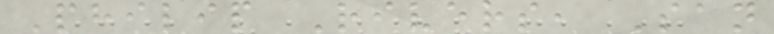Philip Rivers, San
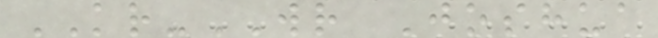KR-WR Joshua
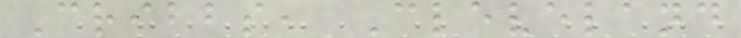Cribbs, Cleveland
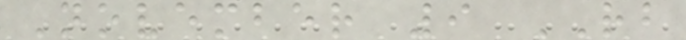November 9 RB
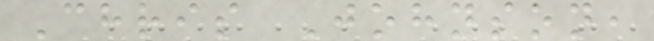Chris Johnson,
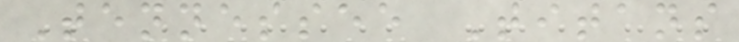Tennessee Titans
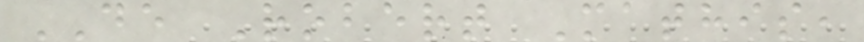DE Robert Mathis,
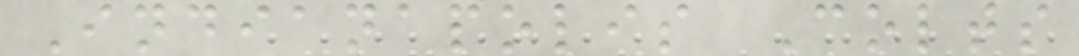Indianapolis Colts
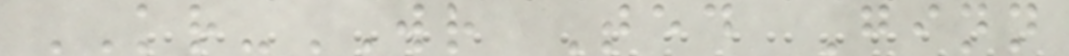KR-WR Ted Ginn
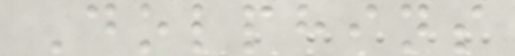Dolphins
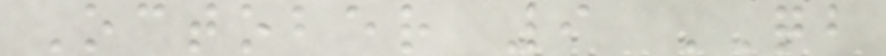October 9 QB
